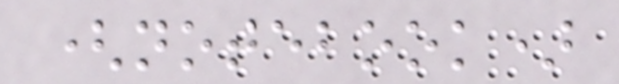(notebook)
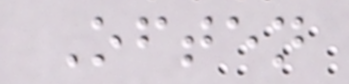Often
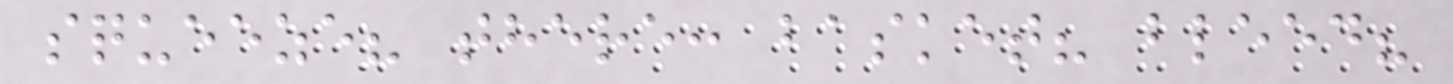squeeze? there: basket? bleed?
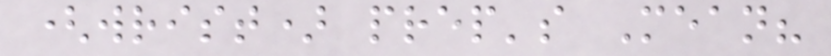(wrist) prep's Mean?
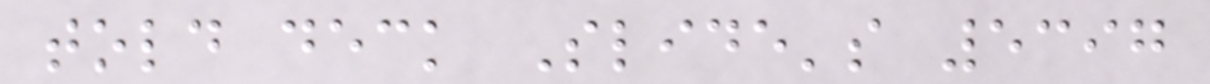told deck Slide's 5397
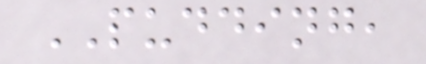PUDDING,
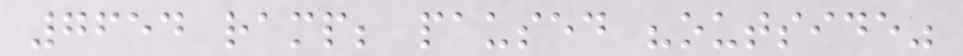7654 ramp; paused "outside"
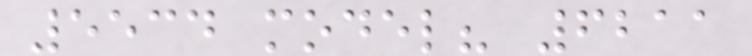5534 model? 6211
